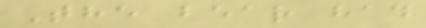The bear had
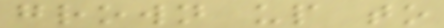grown up to
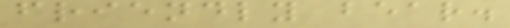friendly bear.
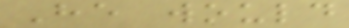He would
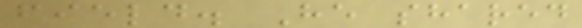field. He shared
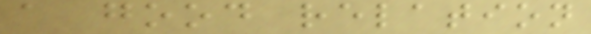a good relation
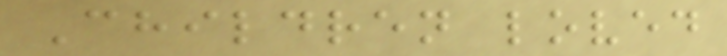Children loved
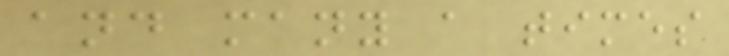and many a times
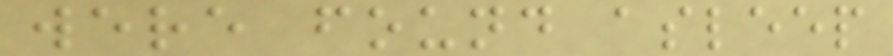were found asleep
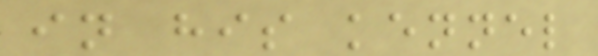in his kennel
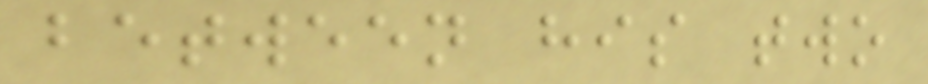between his two
